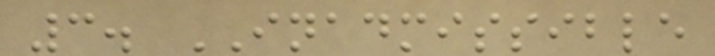3. INADMISSIBLE
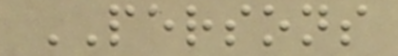PERSONS
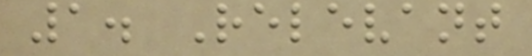1. Relevant
